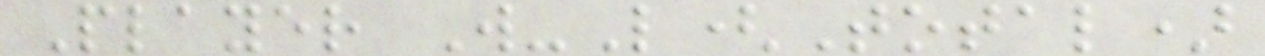Player W-L(Total)
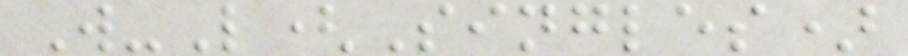W-L(Singles)
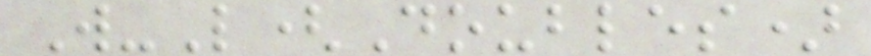W-L(Doubles)
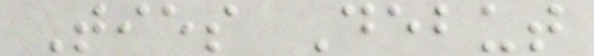Ties Debut
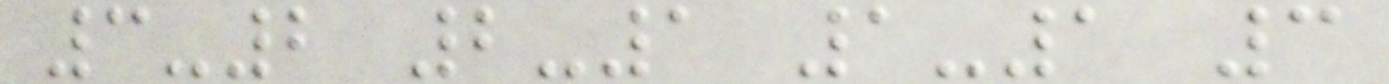3-2 2-1 1-1 3
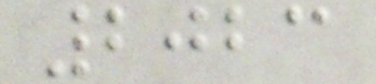2023
